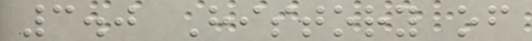3.0 History of
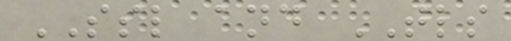SSL and TLS
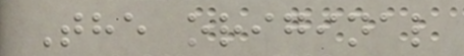The original
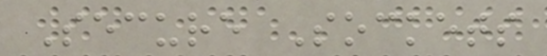Secure Sockets
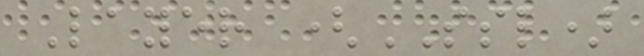Layer (SSL)
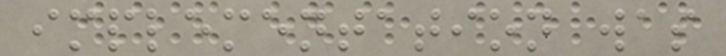implementation was
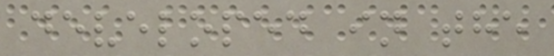developed in the
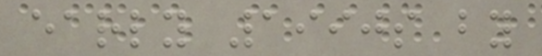early 1990s by
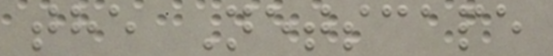the Netscape
